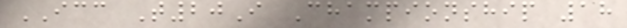ICC T20I Championship 18
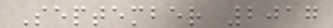September 2017
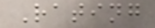Rating
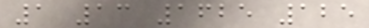1 13 1625 125
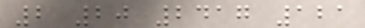2 20 2417 121
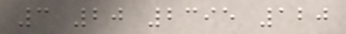3 20 2395 120
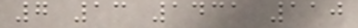7 13 1431 110
